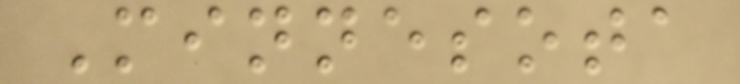Minnesota
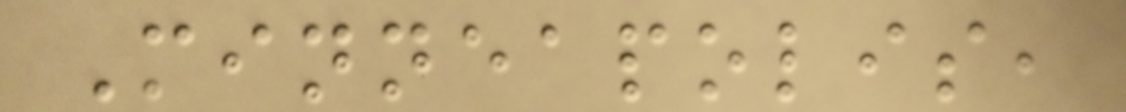Minneapolis,
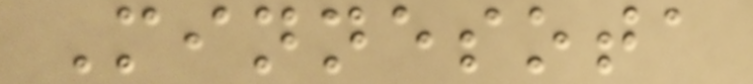Minnesota
